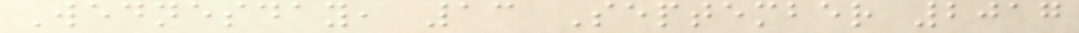Wednesday, 13 September 2017
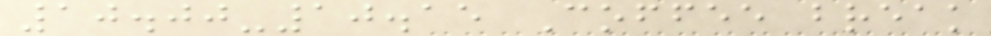10.00-10.15 Coffee break
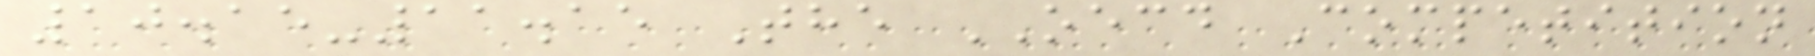10.15-11.15 The OECD Competition
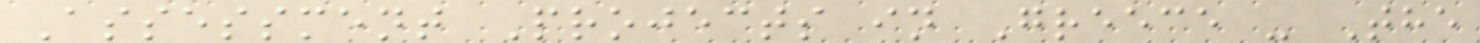Assessment Projects in Greece - The
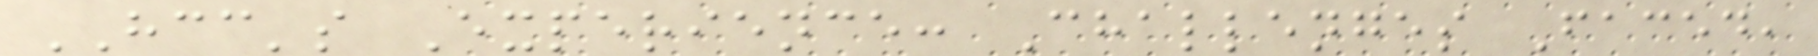HCC's Experience: Challenges Faced,
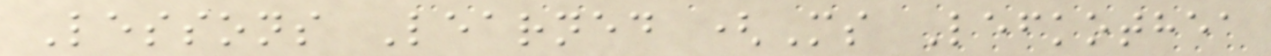Lessons Learned (Ms Lefkothea
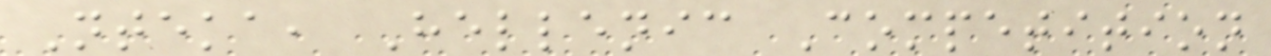Nteka, Hellenic Competition
